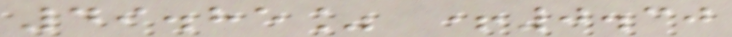49.85% +0.30
